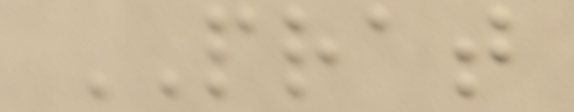PRAT
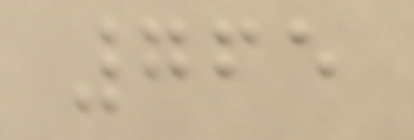765
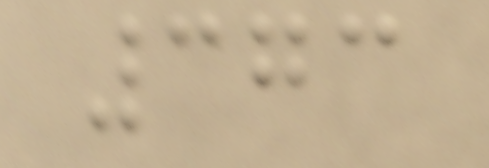373
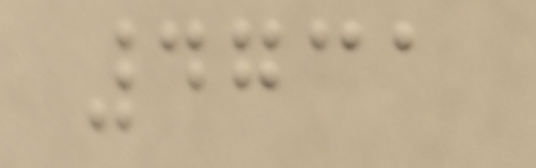4731
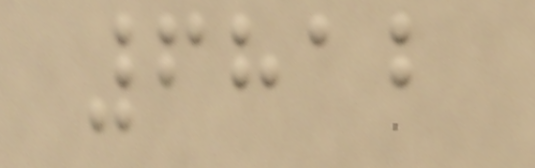6812
